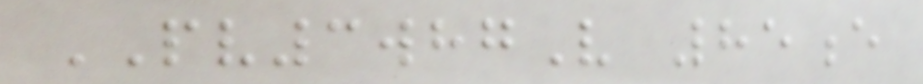PV3whgV 85e
